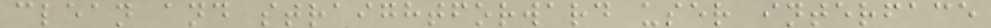clean and straightforward user interface
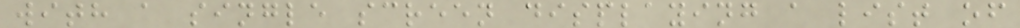with a single screen displaying a list of
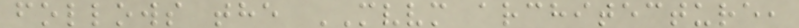follows the MVVM architecture,
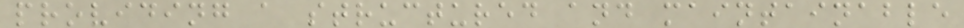providing a structured and maintainable
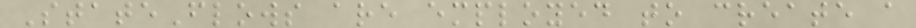StateFlows are employed to create a
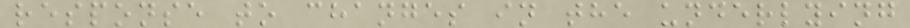response to changes in the underlying
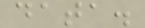data.
